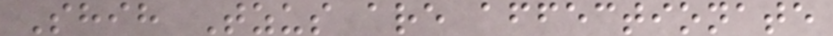Shih Tzus are affectionate
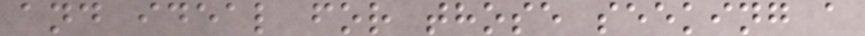and ideal for those seeking a
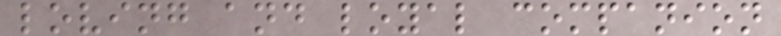loving and loyal companion
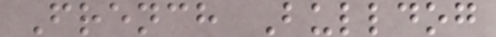French Bulldog
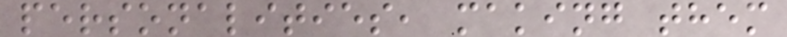personalities, making them
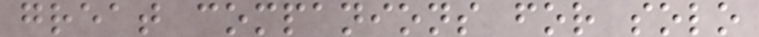great companions for solo
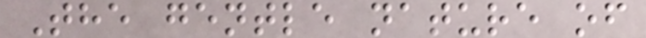The gentle nature of
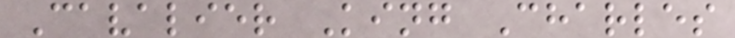Cavalier King Charles
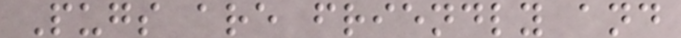Pugs are friendly and
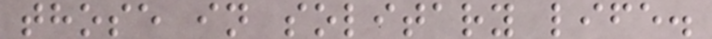those in solitary life.
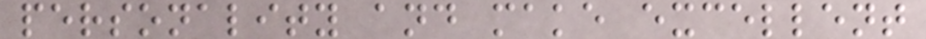personality and make excellent
